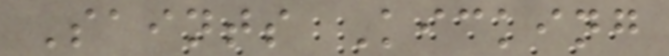Saints Kicking
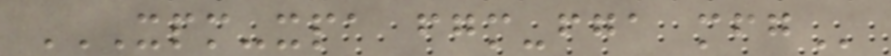XPM-XPA FGM-FGA MFG
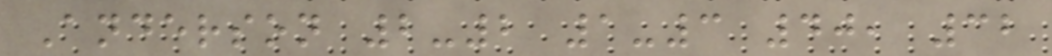Anderson 2-2 1-3 40, 32
